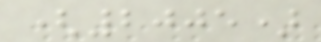(2005)
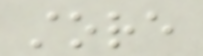store
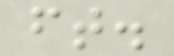ft.
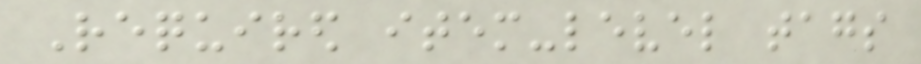Required item-level tags
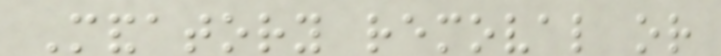Mandatory removal or
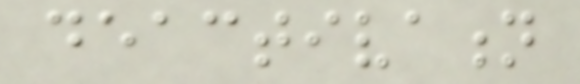deactivation
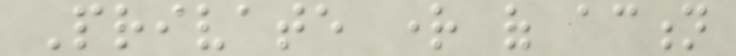Private right of action
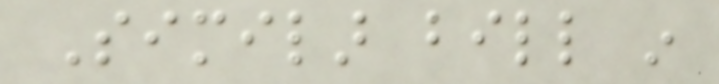Similar bill in
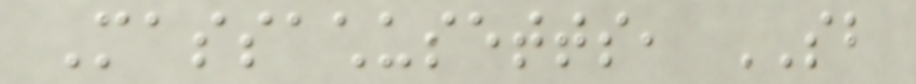Massachusetts, SB
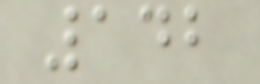142
